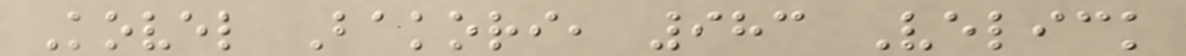Kovel Bakori, 983 Velick
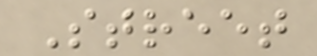Street
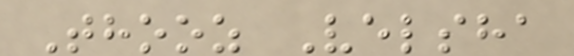Thooz Velsha
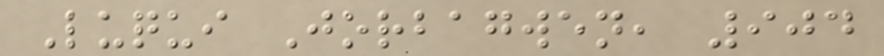Luqui Jorbagwen, 904
